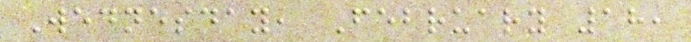Wednesday, February 18,
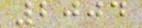2004
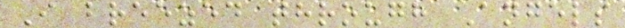I breezed through Angels
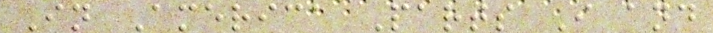In America Parts I and
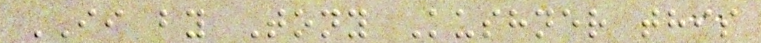II by Tony Kushner this
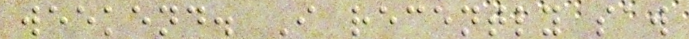weekend. I recently saw
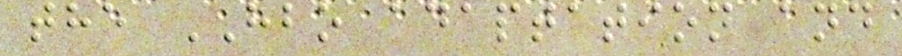the HBO adaptation and
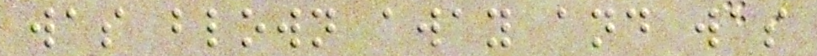was blown away and was
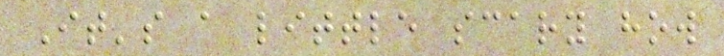It's a little scary how
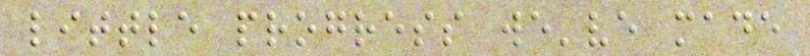little progress we've made
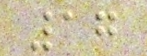17
